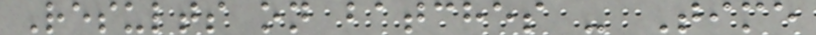Results on batches - Time
